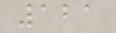121
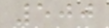500
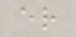er
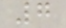7
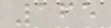165
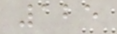125
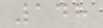148
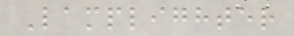Lamplighter
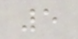5
